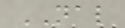NAL
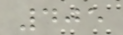405
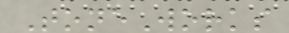ToneWorks
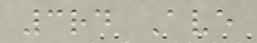3rd Ave
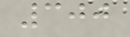300
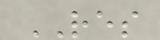RES
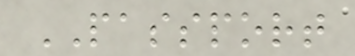PASSPORT
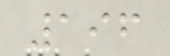196
